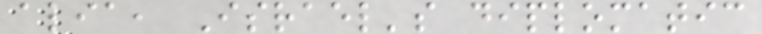alia, Israel's diplomatic
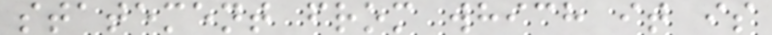statement from which it is
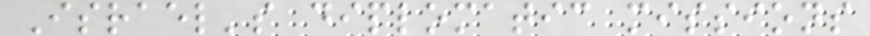Israel's diplomatic missions
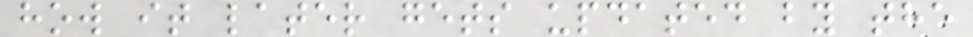how it later gets updated by the
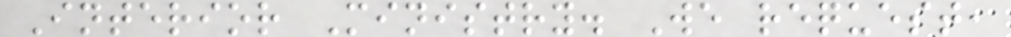Interior Ministry. We request,
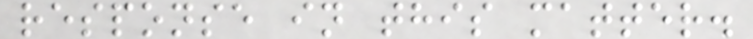response in this matter.
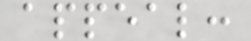appeal:
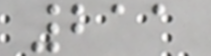211
